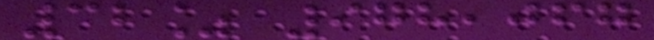32% 978,067
